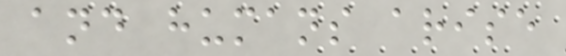and humans arise
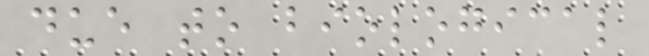due to biological
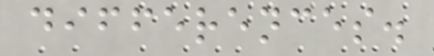differences.
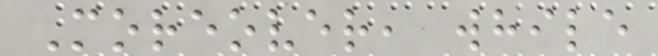Moreover, while
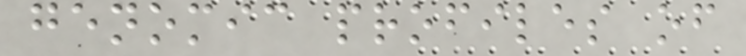genomic profiles of
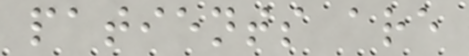patients are
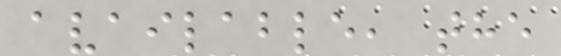available, the
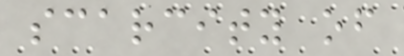scarcity of
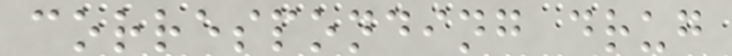corresponding drug
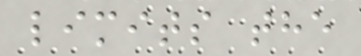limits the
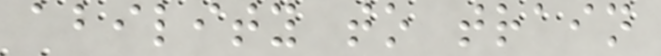ability to train
